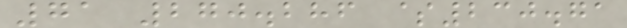71 270.286 $230.71
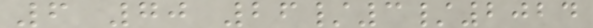6 70 26/3/2024
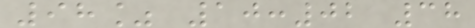98% 10:02 38
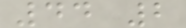44 2
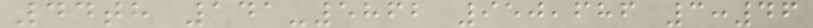44th 141-5862 950,686 3:46
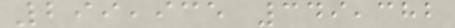299,935 349,382
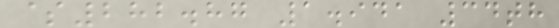$282.87 1.941 34th
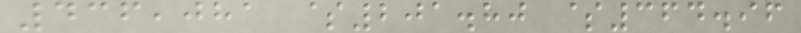436,081 $201.80 $364.96
